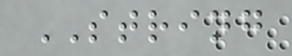STRING
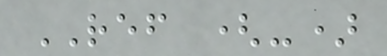REF (-)
